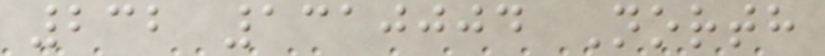232 1310004 North
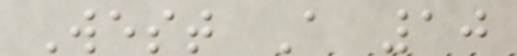West A 10
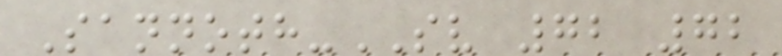Sannoth-SV 72 72
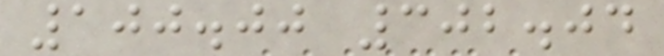100.00 302.04
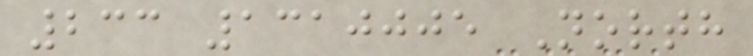233 1310005 North
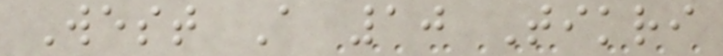West A 10 Tikri
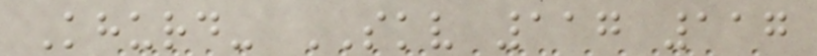Khurd- SKV 117 117
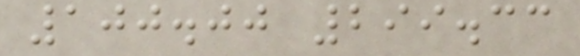100.00 299.33
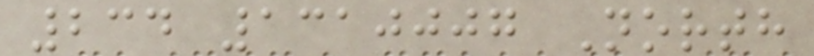234 1310007 North
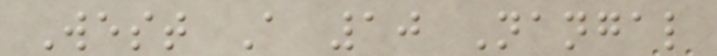West A 10 Nangal
